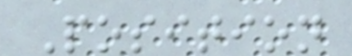Position
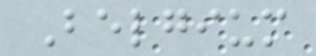Belgium
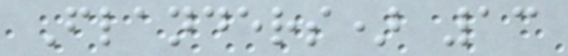Flanders) 13
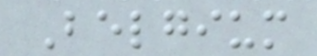Belgium
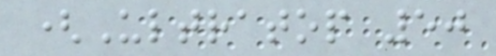(Ultratop 50
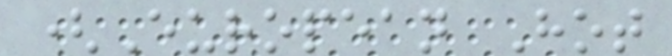(European Hot
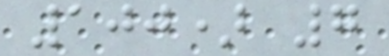100) 7
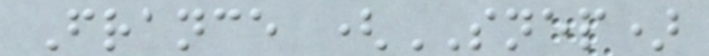France (SNEP)
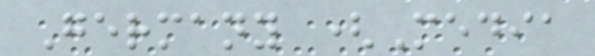Germany (Media
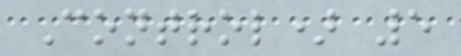Control) 5
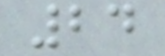24
